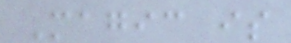Magic is
